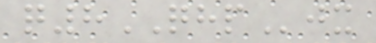q8QHPjx
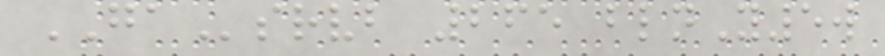GAsrvb 265 blnY5w
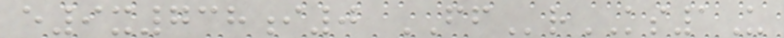e9x738i0 FFrKS1U
